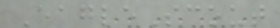EagleScout
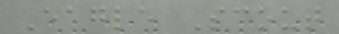Eagle Scout
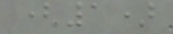(1)
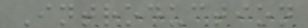Introduction
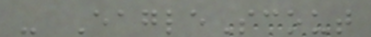- EagleScout
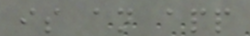is an app
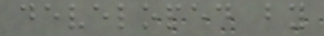developed by
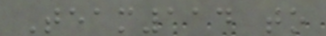Team114 to
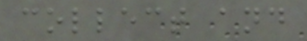collect and
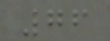76
